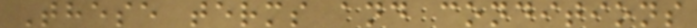These terms and conditions
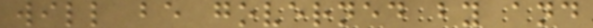will be governed by and
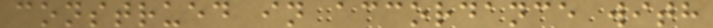construed in accordance with
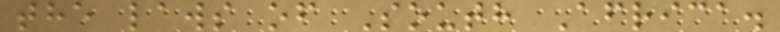the laws of South Africa.
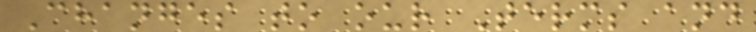Changes to our Terms and
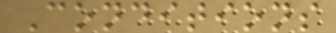Conditions
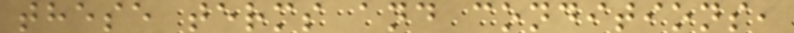these terms and conditions,
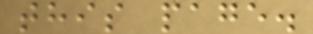this page.
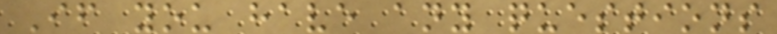If you have any questions
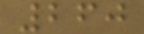260
